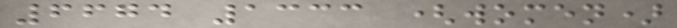6674 1333 (women)
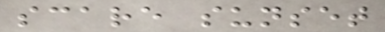scare sunset
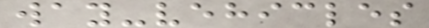way-vehicles
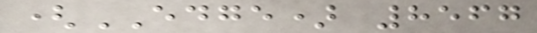(EDGE) 8567
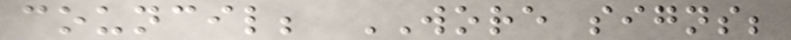council; WORE signs;
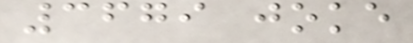3679 joke
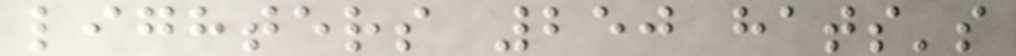lighters 250 hats's
